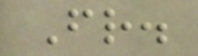Fr.
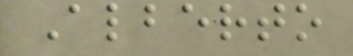Alberto
